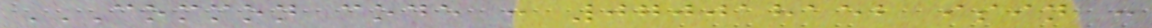COMMON CODE : 070018152 ISIN :
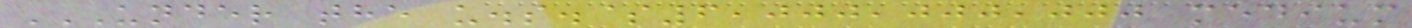UNDER THE U.S.$6,000,000,000 MEDIUM
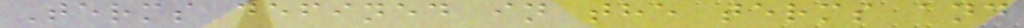Terms defined in the terms and
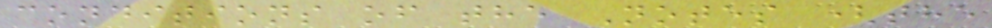conditions of the Notes (the
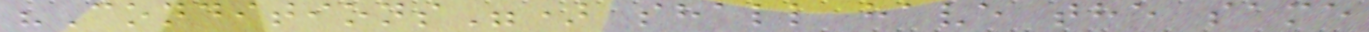"Conditions") shall have the same
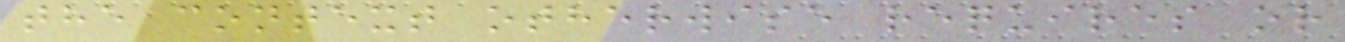the context otherwise requires or
